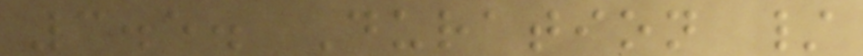3.5. Duration /
